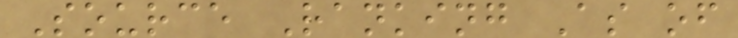Source Ranking As of
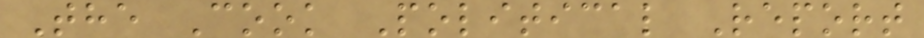The Cook Political Report
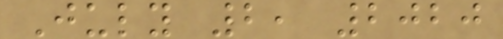July 2, 2020
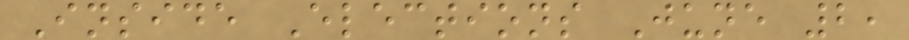Inside Elections June 2,
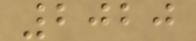2020
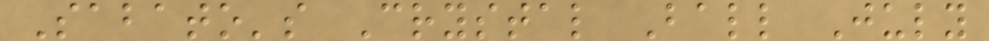Sabato's Crystal Ball July
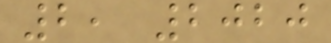2, 2020
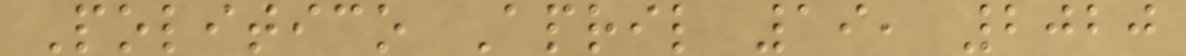Politico April 19, 2020
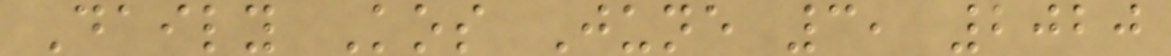Daily Kos June 3, 2020
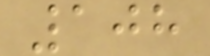108
